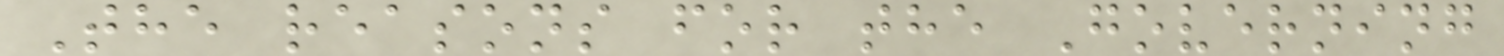The reasons for the Governing
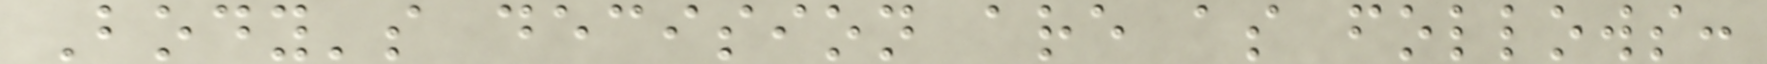Body's decision are as follows:
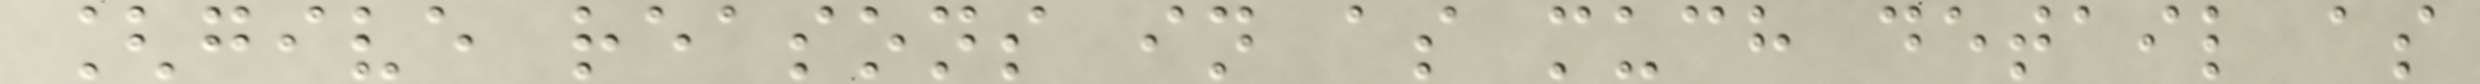[give reasons in as much detail as
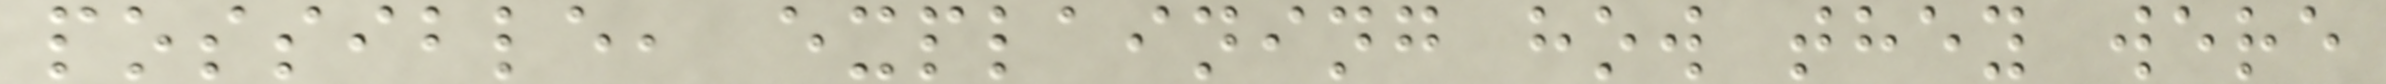possible, explaining how they were
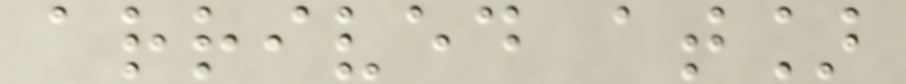arrived at]
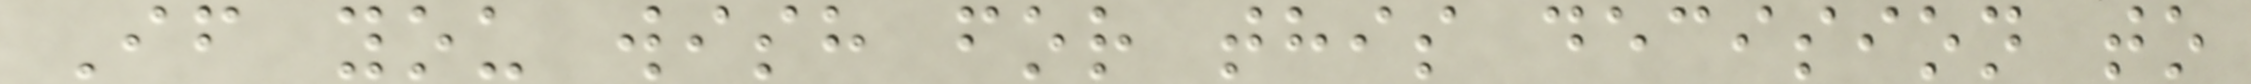If you wish for this decision to
